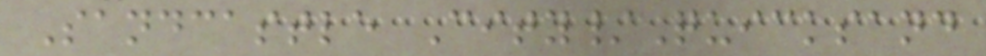Sandcastle City/Quicksand
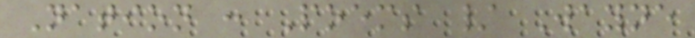Nation : Poems / Wayne
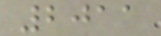2011
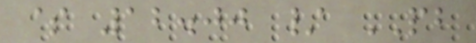$ 12.00 / PB
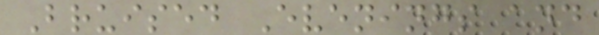Bruised Evenings and
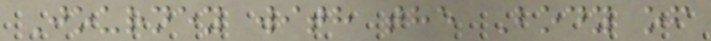Journey with the Body of
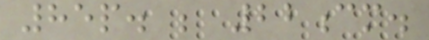85p. ; 22cm.
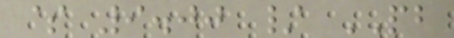$ 9.00 / PB
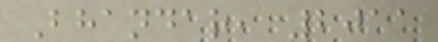Bhandar, 2011
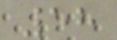58
